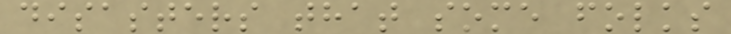disasters that some folks
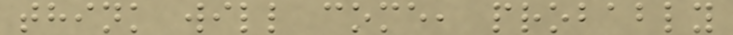think will come, probably
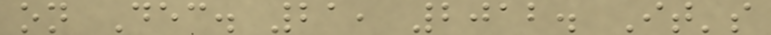on Dec. 21, 2012. It's
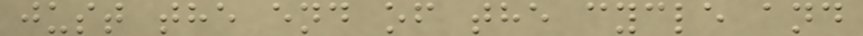just the end of the cycle and
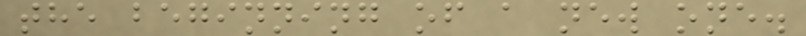the beginning of a new one.
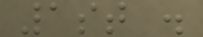1st .
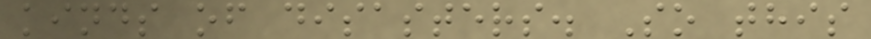kinds of disasters. So this
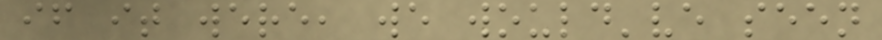if it were, we would've seen
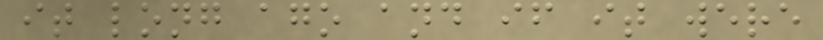it long ago and if it were
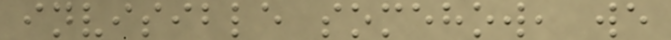invisible somehow, we
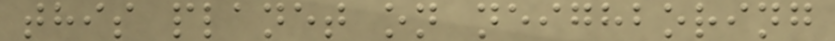this planet on neighboring
